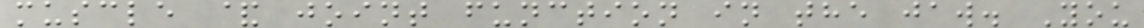muscle & joint function in the jaw. You
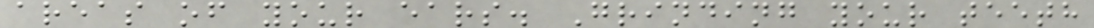areas of your ears. Grinding your teeth
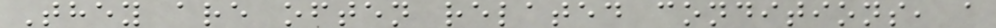They are often related conditions, a
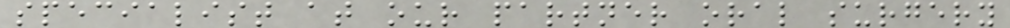specialist at our partner oral surgery
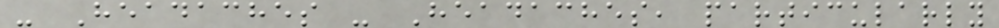- Headaches - Headaches, particularly
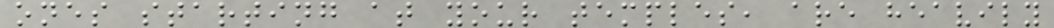ones starting at your temples, are heavily
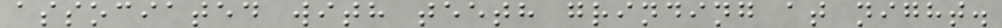associated with teeth grinding at night.
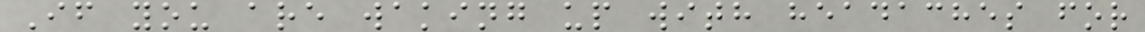If you are waking up with headaches for
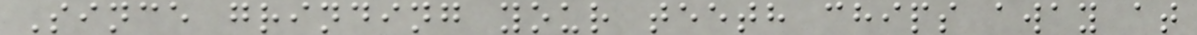Since grinding your teeth chips away at
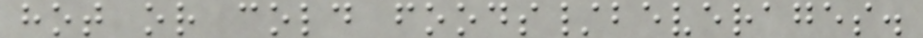hot or cold foods/beverages.
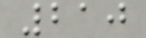210
